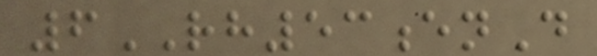6RH53enD
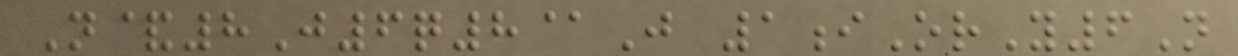N&8J6q8@J 1iOrY6N
